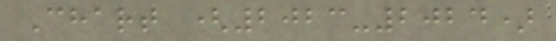Chart (2023-2024)
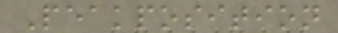Peakposition
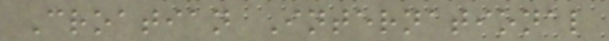Croatian International
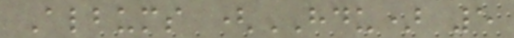Albums (HDU) 5
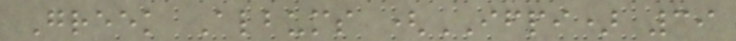Greek Albums (IFPI) 39
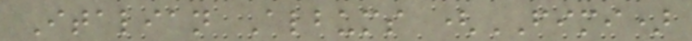Italian Albums (FIMI)
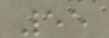55
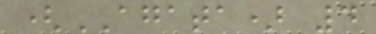(AGATA) 4
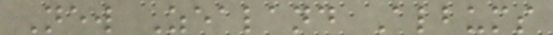New Zealand Albums
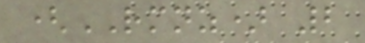(RMNZ) 2
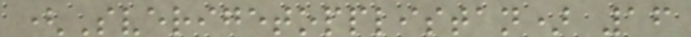(Sverigetopplistan) 16
